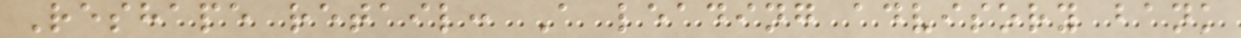Reshape retail: A leading advisory bank
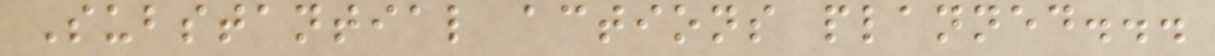Substantial actions planned...
